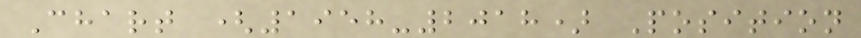Chart (1958-2018) Position
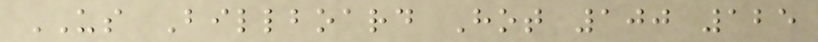US Billboard Hot 100 125
